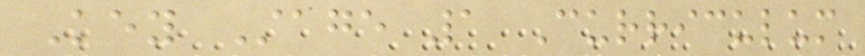Key Stage 1 Curriculum
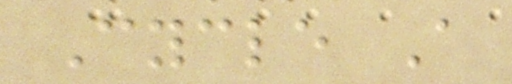Cycle A
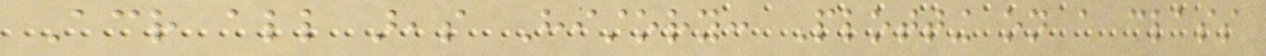Across all areas History: Plotting on a class
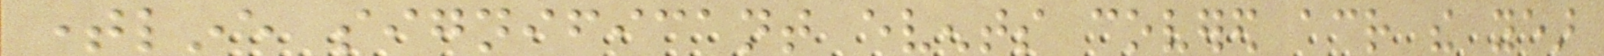timeline significant events covered across the year
